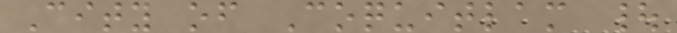City of Coquitlam |
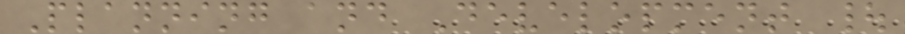Planning and Development |
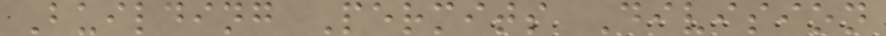Building Permits Division
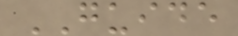GUIDE
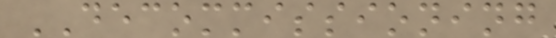DECOMMISSIONING
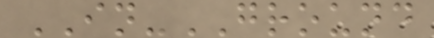IN-GROUND
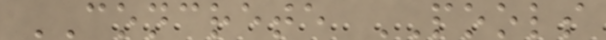CONCRETE POOLS
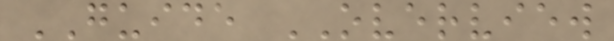GUIDE OVERVIEW
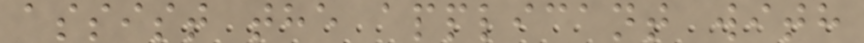assist the applicant with
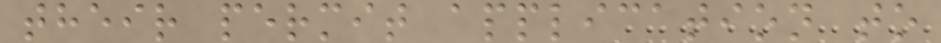their permit application to
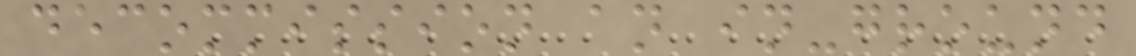decommission an in-ground
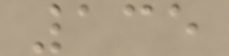135
